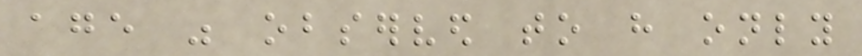age was observed to have only
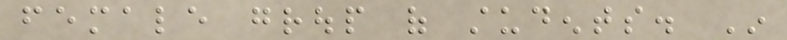female group of students. In
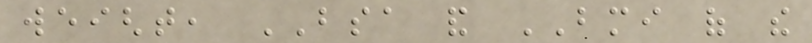weight, BSA and BMI of the
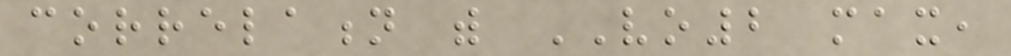correlation with VO2 max,
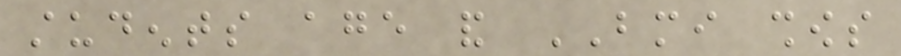students age and BMI shows
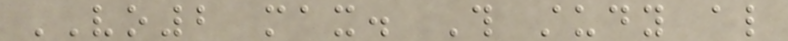VO2 max. This study also
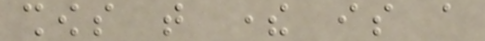shows that there is a
